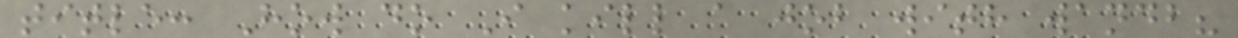title: How do I kill a job with wandb?
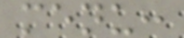menu:
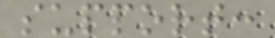support:
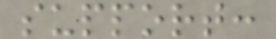support:
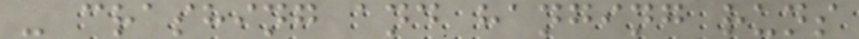- crashing and hanging runs
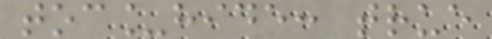toc_hide: true
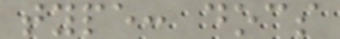type: docs
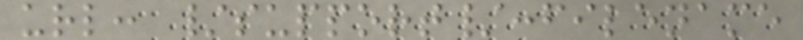url: /support/:filename
